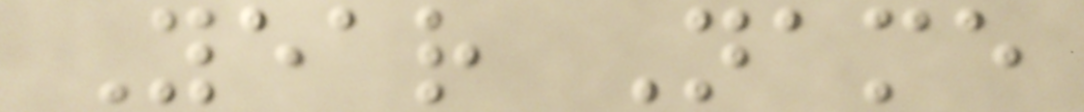Year Name
